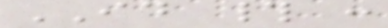ID # :
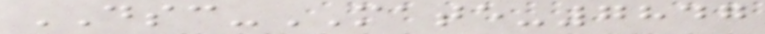DSC-MATE-7847
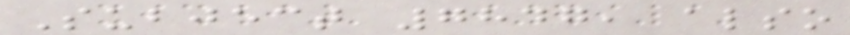Subject 7847, also
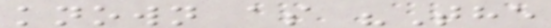known as "The
